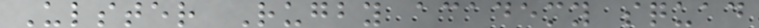Ulster Rugby academy squad
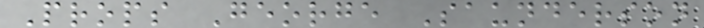Props George Saunderson
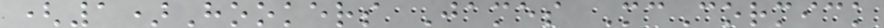(1)Hookers James McCormick
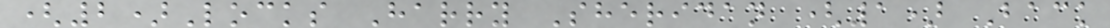(2)Locks Harry Sheridan (1) Back
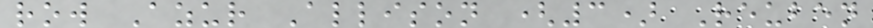row Azur Allison (3) Reuben
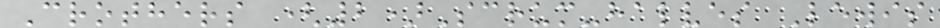Crothers (2)Scrum-halves Lewis
